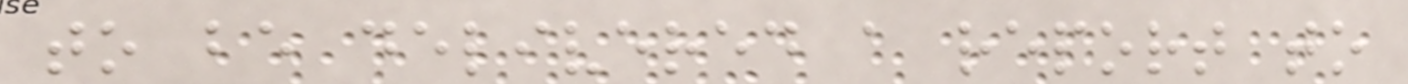to be delivered a report to
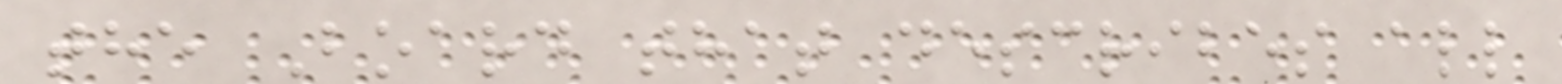the Board that describes all
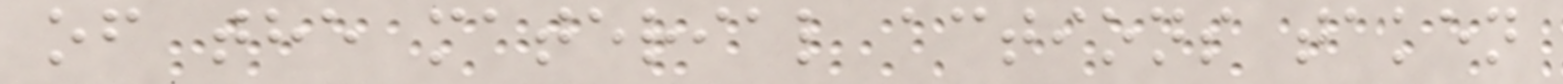of the material actions taken
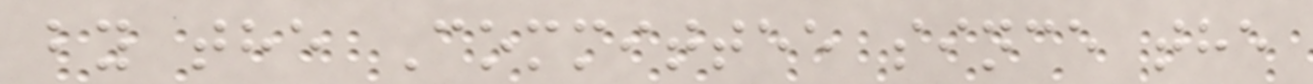by the Committee since the
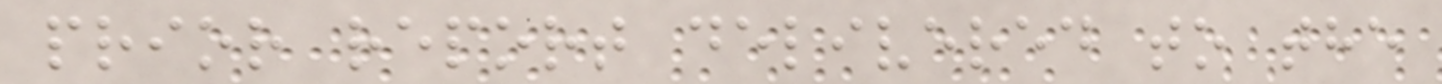prior report delivered to the
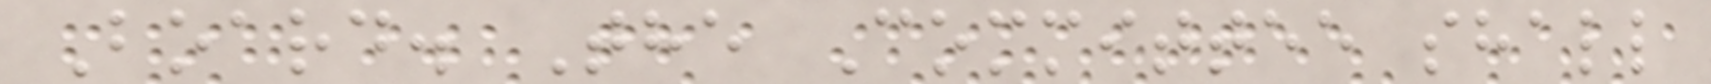Board. The Committee shall
